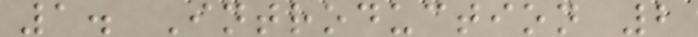1. Introduction 2
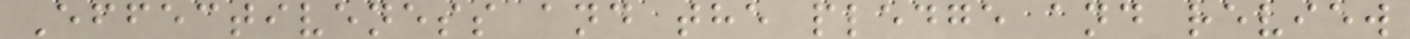Effectiveness and the pledge and review
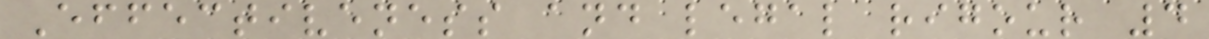Effectiveness and legal rigour 4
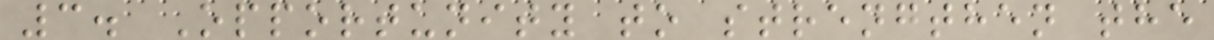3. Opportunity to strengthen the
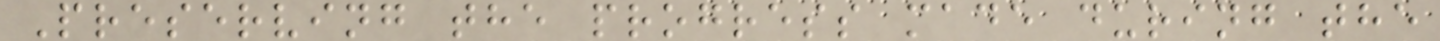Preserving the progress made during the
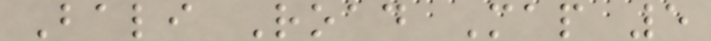Bali Road Map 5
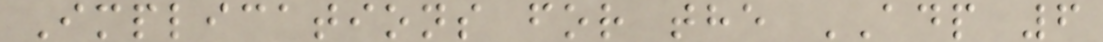Implications for the ADP 6
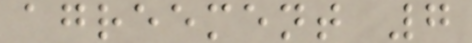agreement 7
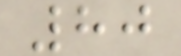80
